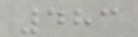483
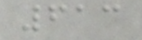613
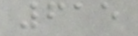615
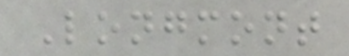Longmont
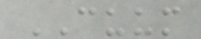CUUM
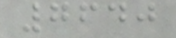7640
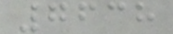7638
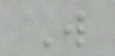W
